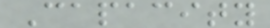Capacity
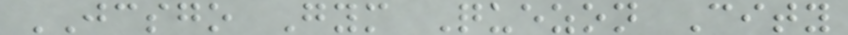JCSGO Gym Quezon City
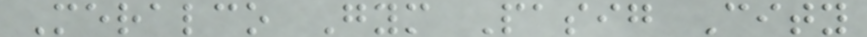Meralco Gym Pasig City
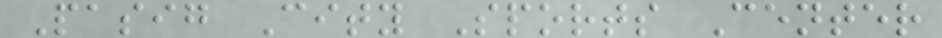Pasig City Sports Center
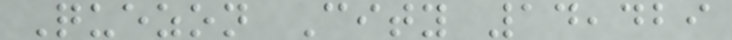Quezon City 14,429
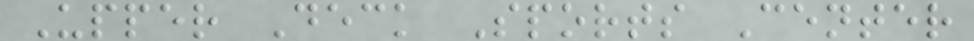Upper Deck Sports Center
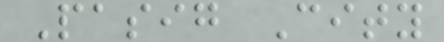Pasig City
